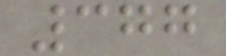377
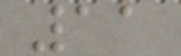11
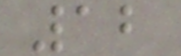12
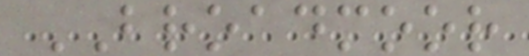BROADMOOR
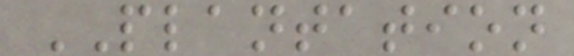PLANTATION
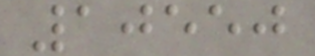10550
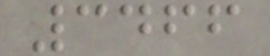3466
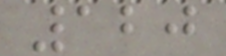120
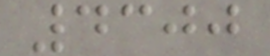4300
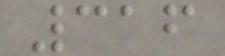316
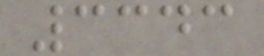3343
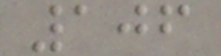106
